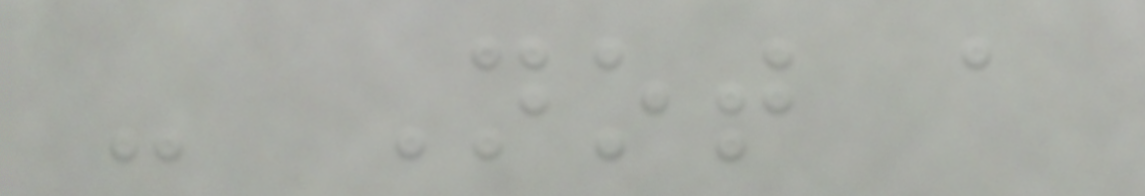- Not a
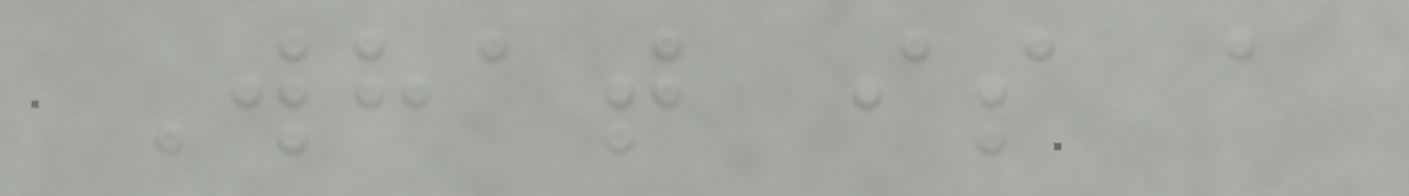What is a
